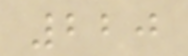220
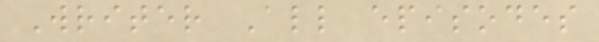Writer All episodes
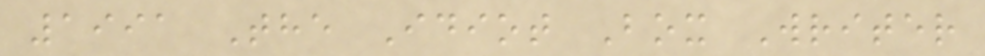1991 The Idiot Box Writer
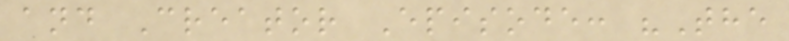and Creator Episode: "The
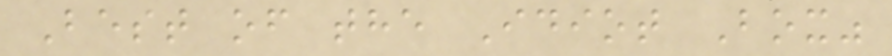Best of the Idiot Box"
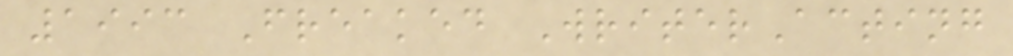1993 Freaked WriterActing
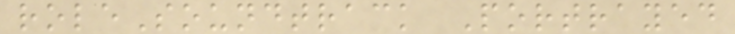roleSoundtrack Portrayed
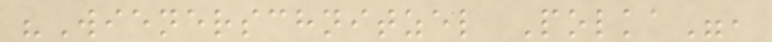"Wienerschnitzel Polka",
